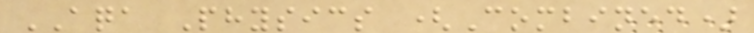AQA Physics (Combined)
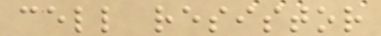cell resistor
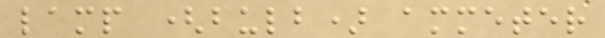lamp (bulb) ammeter
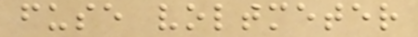fuse voltmeter
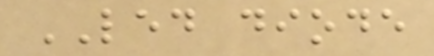LED diode
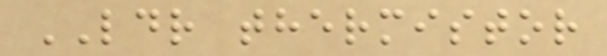LDR thermistor
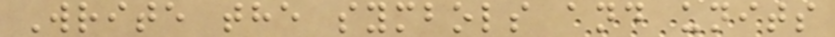Write the symbols and units
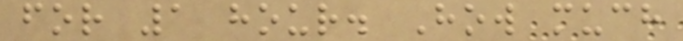for 1 hour. How much
